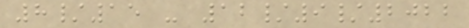8/15 - 12/9/2022
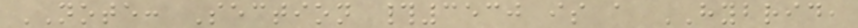NOTE: Section #3530 is a HYBRID,
